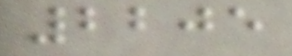2205
